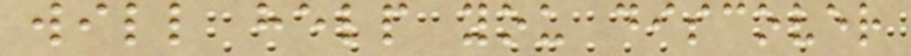will help you discover
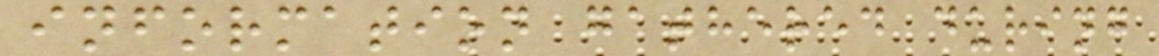information gathered during
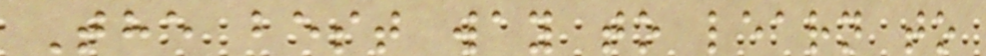The best way to learn to
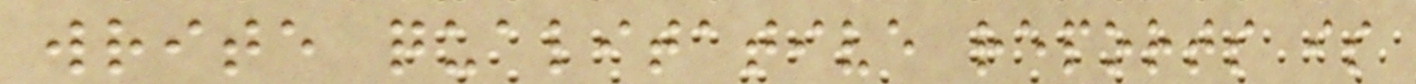write qualitative reports is
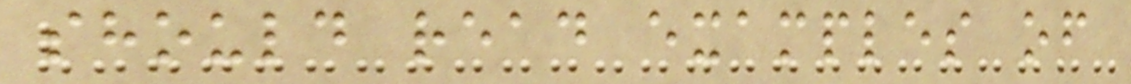should read examples of
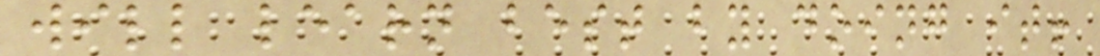will learn best by doing it!
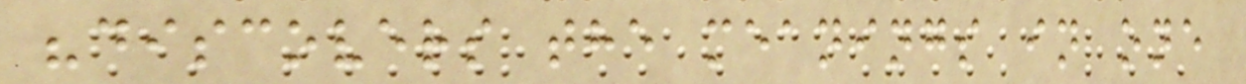"discovers the meanings in one
